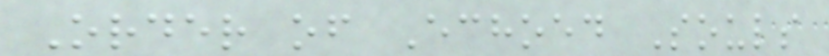Order of Echoed Souls
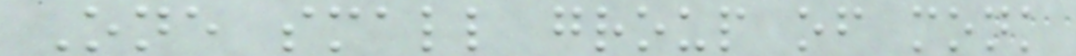One small group of monk
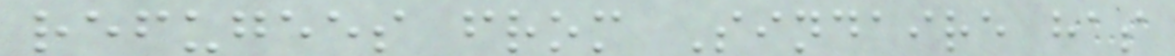refugees from Sindaire has
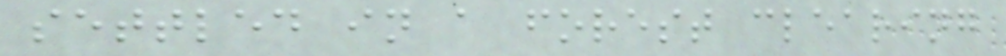settled in a forest clearing
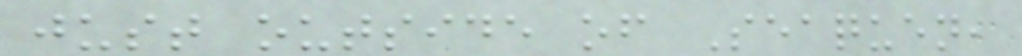just outside of Seaquen,
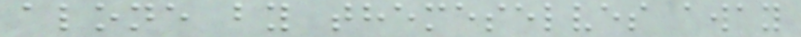alone by themeselves away
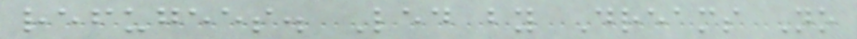refugees. Led by Dreams No
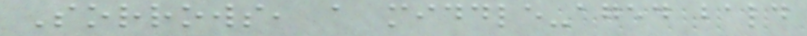Sorrows, a middle-aged bald
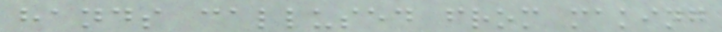hands callused from making
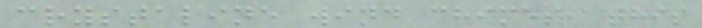crystaline wind chimes, this
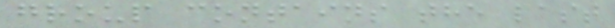group contains the last
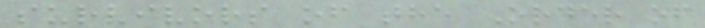survivors of the Order of
